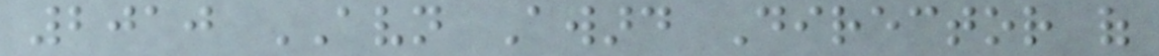2010 AVN Award Director of
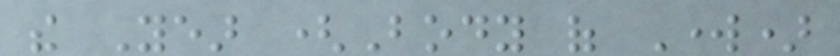the Year (Body of Work)
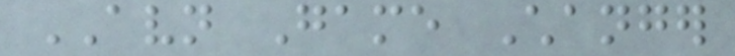AVN Game Changer
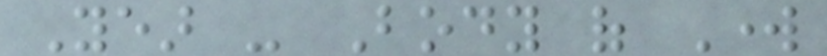Year - Body of Work
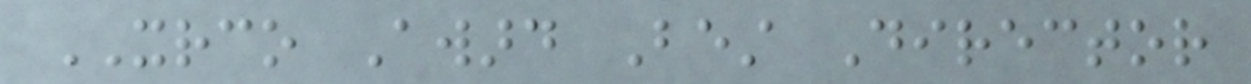XRCO Award Best Director
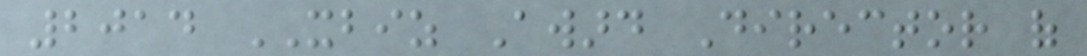2014 XBIZ Award Director of
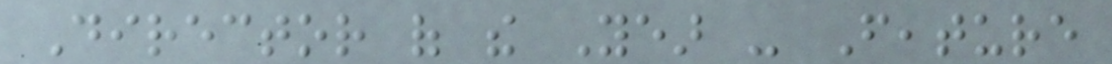Director of the Year - Feature
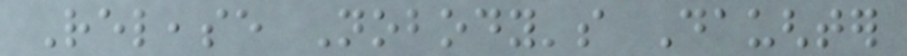Release Nobody's Daughter
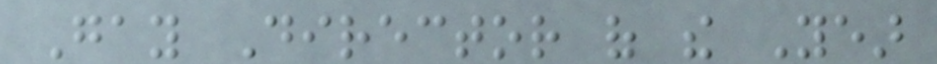Gay Director of the Year
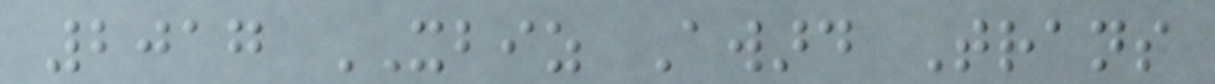2017 XBIZ Award Trans
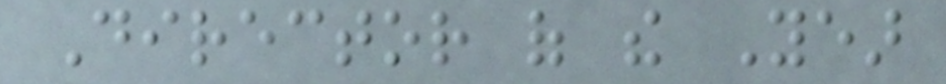Director of the Year
